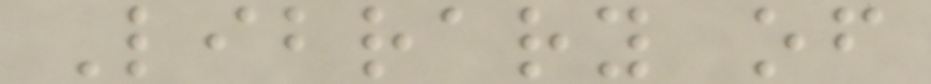Library of
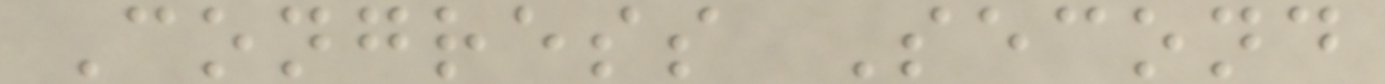Congress Second
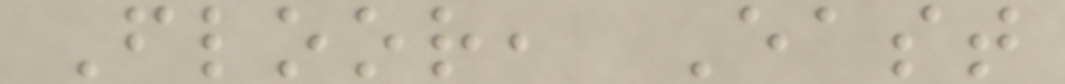Floor, East
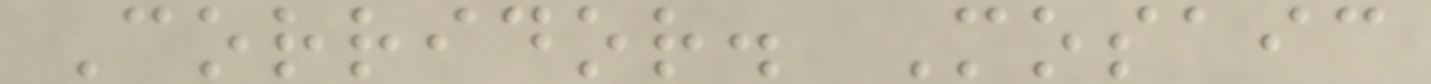Corridor. Mosaic
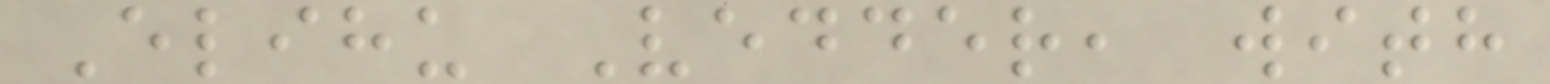Elihu Vedder, with
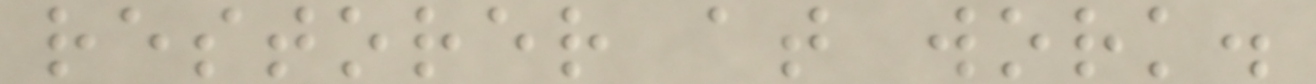restorer at work.
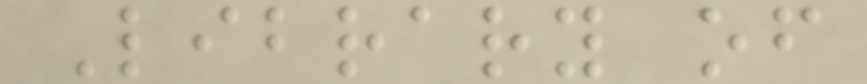Library of
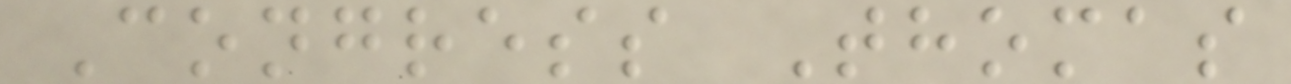Congress Thomas
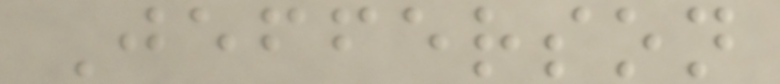Jefferson
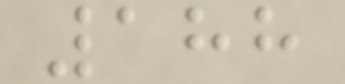188
